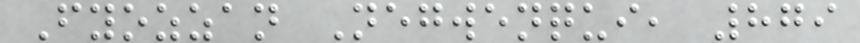Fyozzan Negwenqui, 879
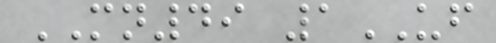MN49 1UF
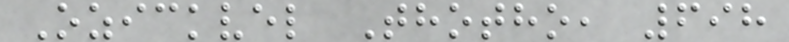Ozickvel Thotho, 698
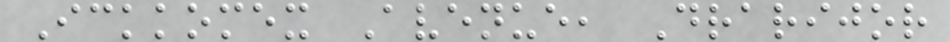Ickkomex Avenue, Drarijor
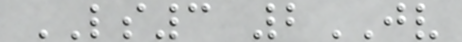LS3 2JV
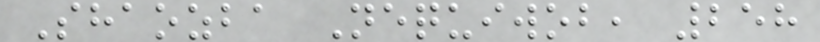Shaozba Nequiwob, 258
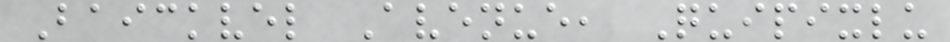Baickvel Avenue, Quipixlu
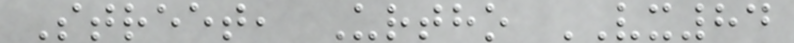Street, Urtho VX84
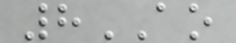8AO
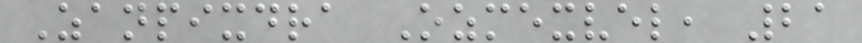Zanpixdra Ozmexvel, 21
